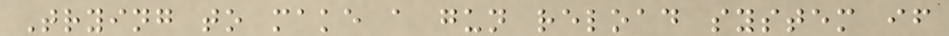Trying to make a gun reload system if
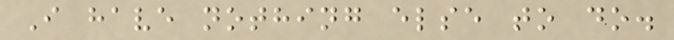I have nothing else to do.
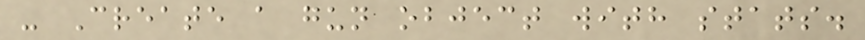- Create a gun object with stats.
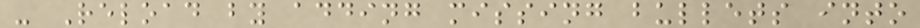- Reload by adding missing bullets into
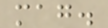mag.
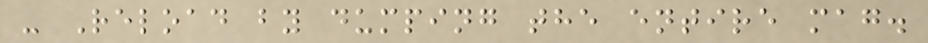- Reload by dumping the entire mag.
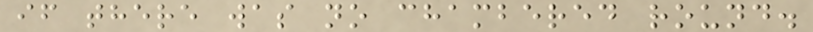if there was no chambered round.
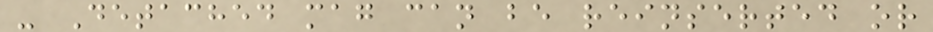- Detached mag can be reinserted or
